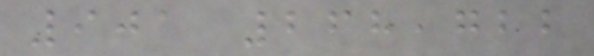901 268,722
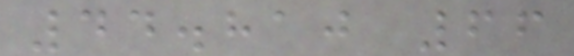44.810 66
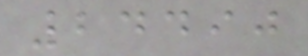24490
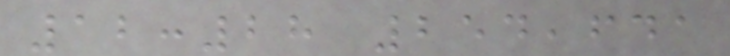12:28 254,641
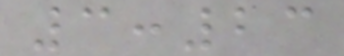3:23
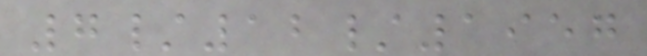7/12/1957
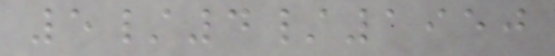5/4/1950
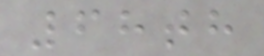68th
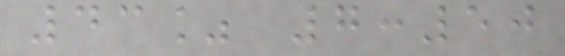43% 7:50
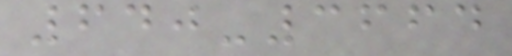640-3664
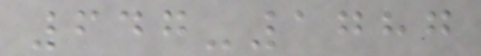647-1787
